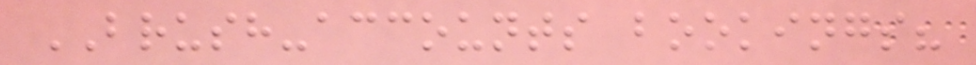BRUSH-accounts bookings?
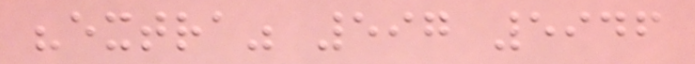"extra" 597 5946
